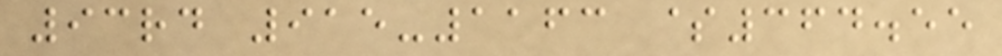93rd 915-1163 $364.55
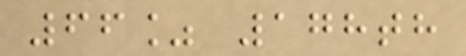66% 178th
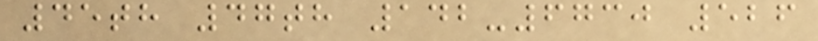45th 47th 142-6730 526
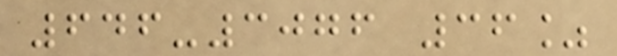646-3076 36%
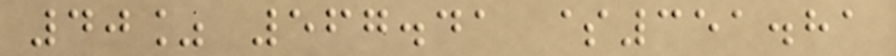40% 567.41 $351.81
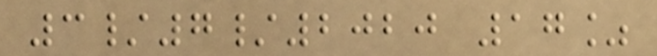3/7/2020 17%
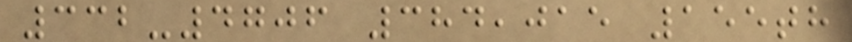332-4706 384,015 155th
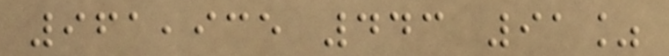961,935 443 91%
